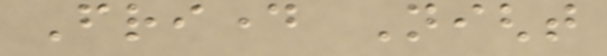Friday Night
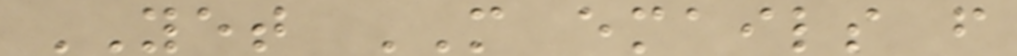YET MORE emails from
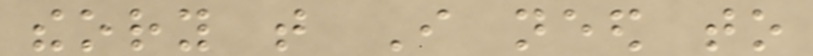theory that I need to
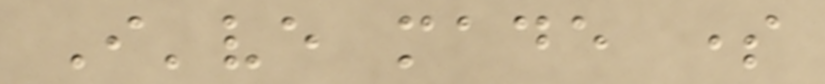I've made some
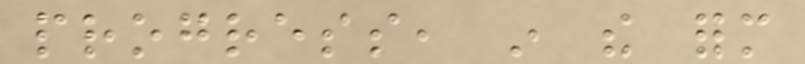progress, in the form
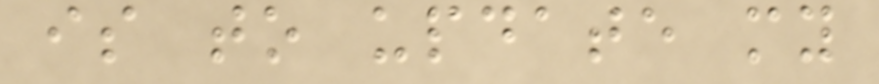is to update my
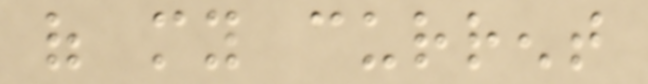of my current
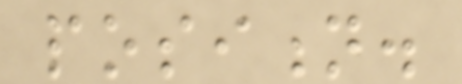position.
